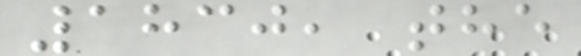1830, the
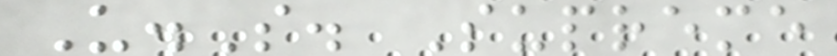U.S. Supreme
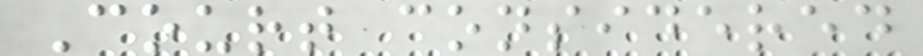Court considered
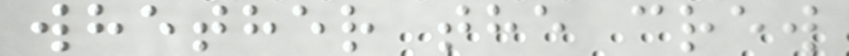whether the crew
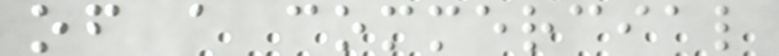of a commercial
